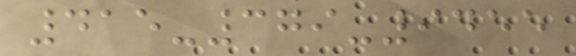415-379-9455
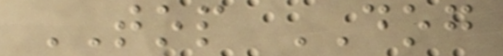TOP DOG
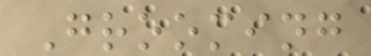Grooming
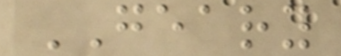GEARY
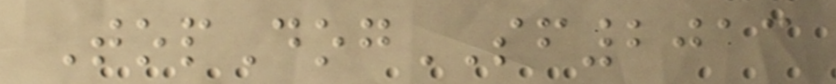TopDogSF2013
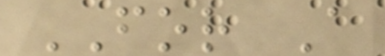FOR A
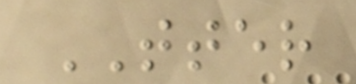TTER
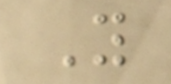Y
